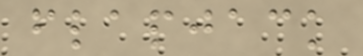flapjack
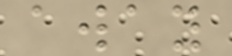away
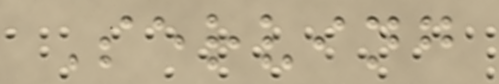Serving
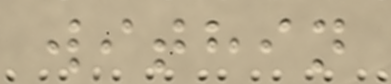within
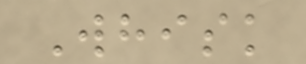Whisk
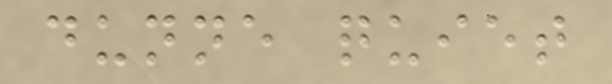dunne quiet
